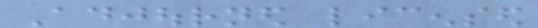Adjourned licensed
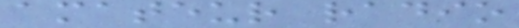amateur radio
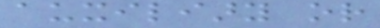auxiliary or
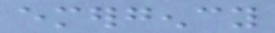emergency
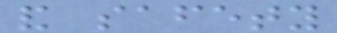and safety
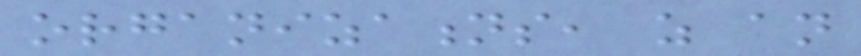organizations, as an
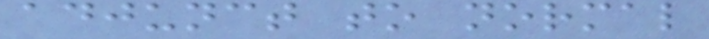adjunct to normal
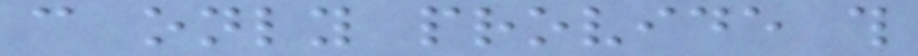can only provide this
